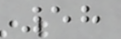58
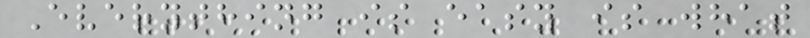Everything is easy is what
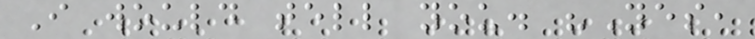I would tell you. "Yes,
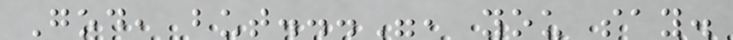God, but...", you say.
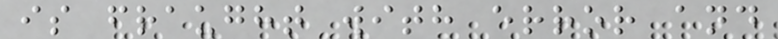is fraught with error and
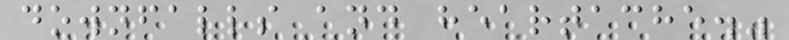downfalls and heartache."
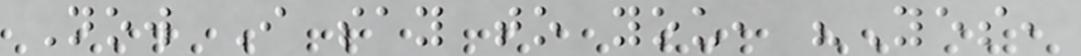Now I say to you, "Yes,
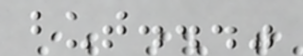but..."
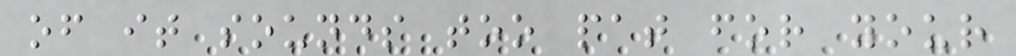of it sounds too pat for your
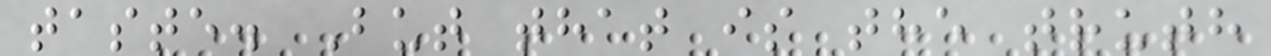taste. But that is the truth
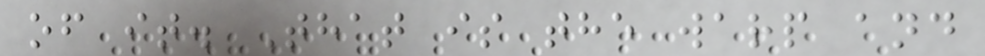of it. That is the warp and
